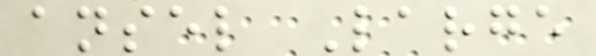ansel Large
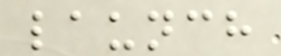launch
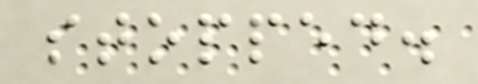stopped.
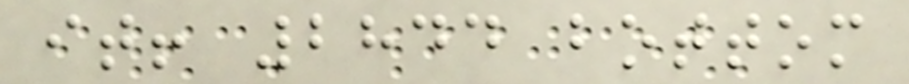it! 2844 bottom
